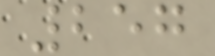257
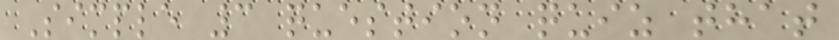Simple 3 question quiz that
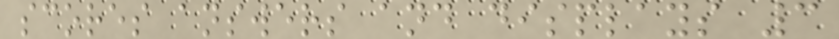scores answers and displays 3
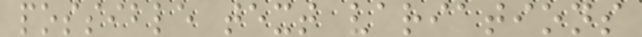possible text variations
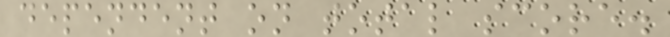dependent on total score.
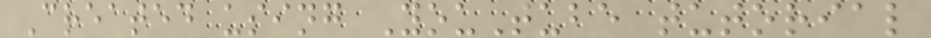Created using YouTube tutorial
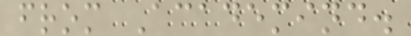from Academind.
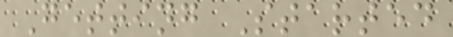Getting Started
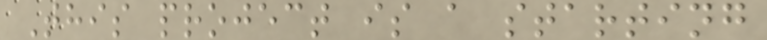This project is a starting
